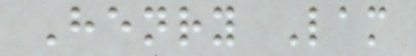Henry Lam
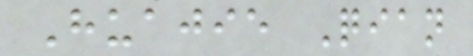Huajie Qian
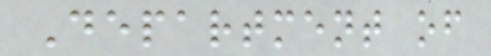Department of
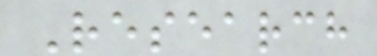Research
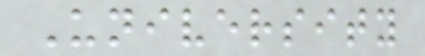University
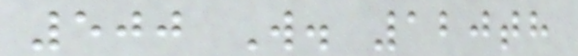500 W. 120th
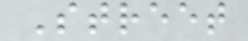Street
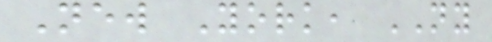New York, NY
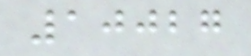10027
